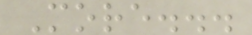More...
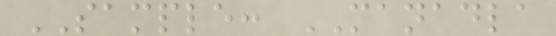SAMPLE: MANADLA
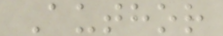Author
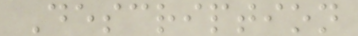Description
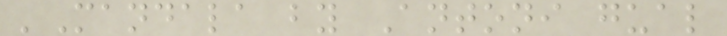'Mandala by Antoni gual
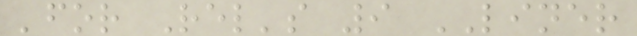'for Rel's 9 LINER
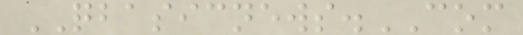QBASICNEWS.COM
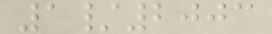1/2003
